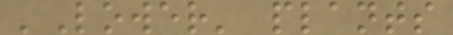'Lower' plants
